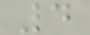4
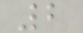2
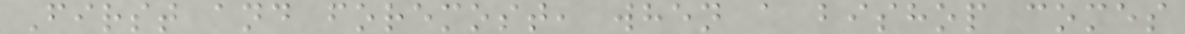First and foremost, when a bishop comes
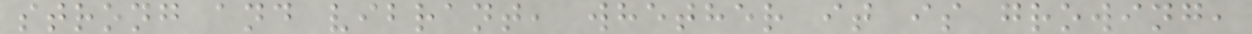strong and vibrant, whether it is growing,
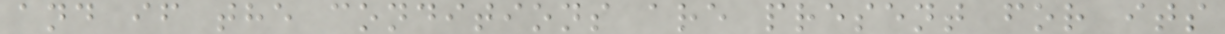and if the conditions are present for its
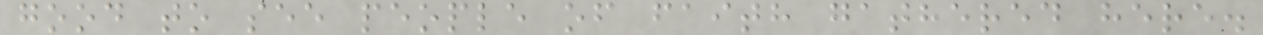good to see people of faith gathered here.
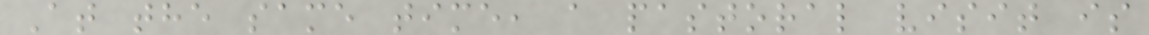At the same time, a pastoral visit is
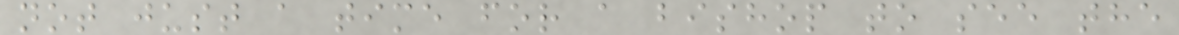not just a time for a bishop to see the
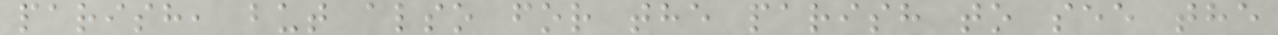parish, but also for the parish to see the
